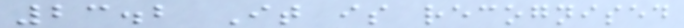23.2 It is recognised
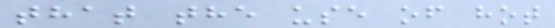that the use of hot
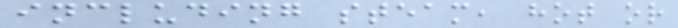including steam, hot or
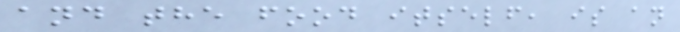and the food itself, is an
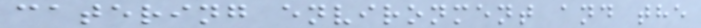catering environment and the
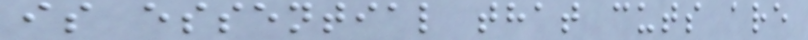is essential that cuts are
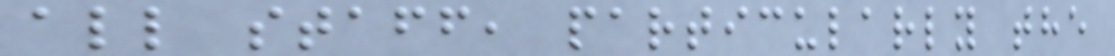all staff, particularly the
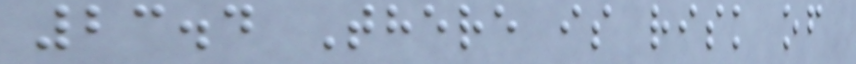23.4 There is risk of
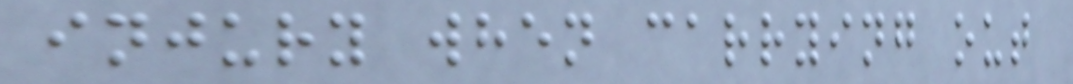injury when carrying out
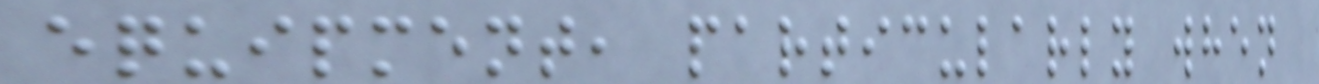equipment, particularly when
